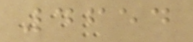4654
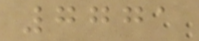7771
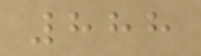888
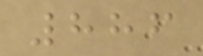886
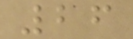26
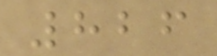826
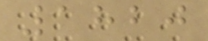1820
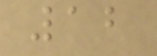12
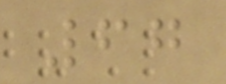67
